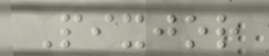Pixjor
